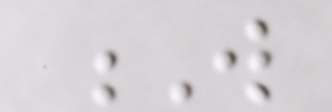W
